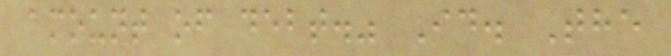amount of debt." Id. The
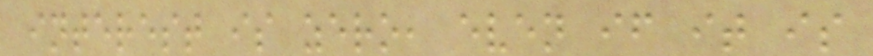interest is zero, even if it is
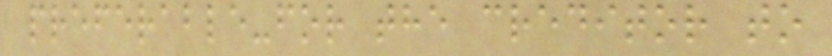preferable-for the creditor to
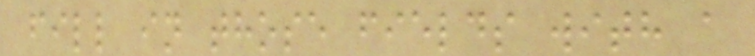fill in those fields with a
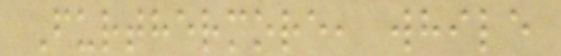Furthermore, while
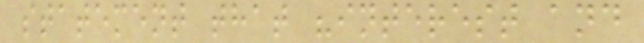statement that "interest and
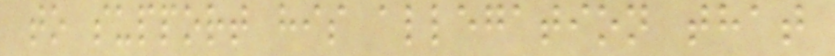to support his allegation that
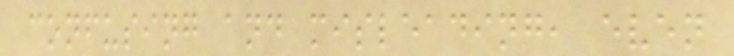confusing and misleading, even
